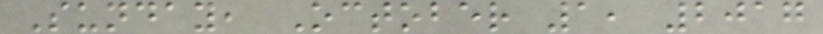Sunday, October 1, 2017
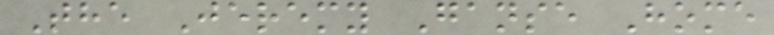The Jeremy Ganse Home
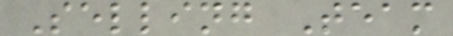Selling Team
